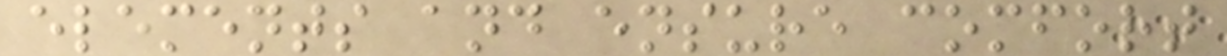elements and ensure comfort
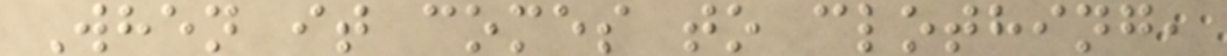When it comes to clothing,
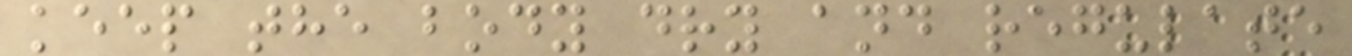keep the body dry and regulate
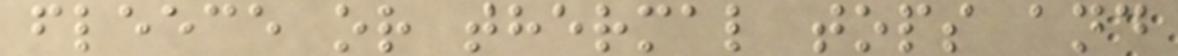fleece or thermal tops and
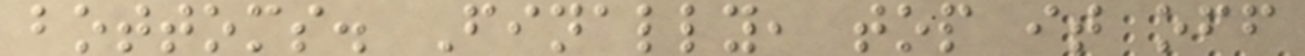bottoms. Finally, top it off
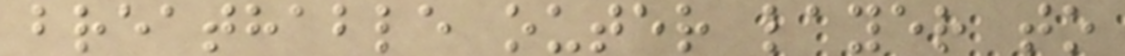breathable outer layer to
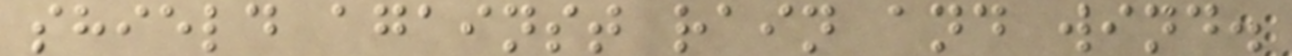shield against rain and wind.
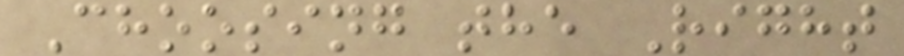Choosing the Right
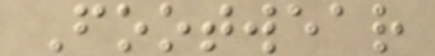Footwear
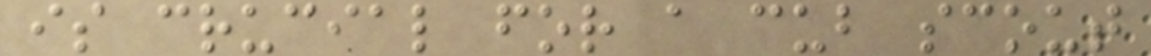is crucial for a cub scout
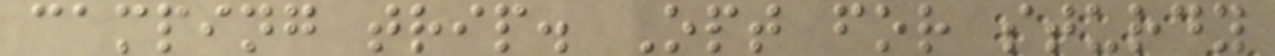camping trip. Opt for sturdy
